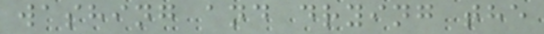washing and drying the
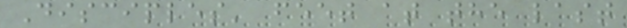Disciples' feet at the last
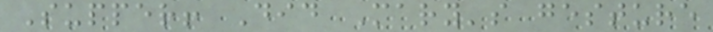Supper! Did Mary's gesture
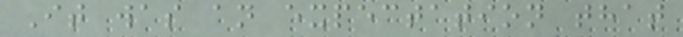It was an expectation that
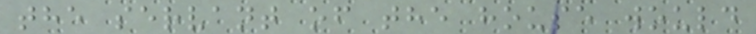the servant of the house would
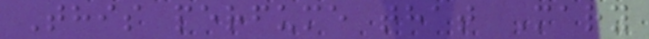This perfume that Mary
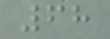68
